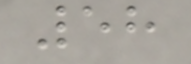58
